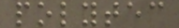polytec
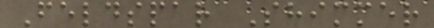Feldspar Shimmer
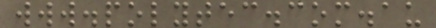www.polytec.com.au
